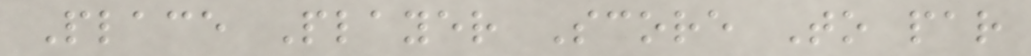Place Player Score To par
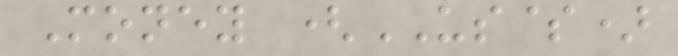Money (US$)
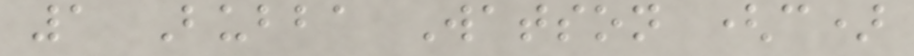1 Bubba Watson (c)
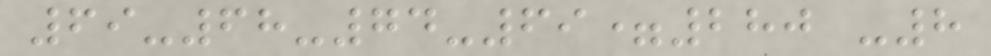69-68-74-69=280 -8
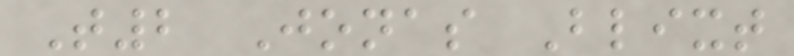T2 Jonas Blixt
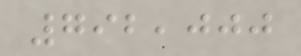792,000
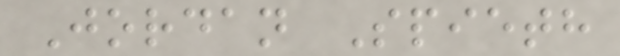Jordan Spieth
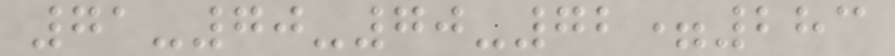71-70-70-72=283
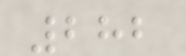282
